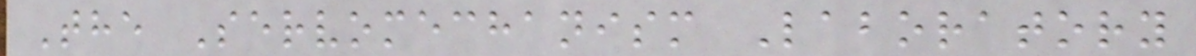The Servomechanism Laboratory
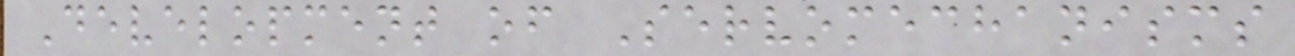Development of Servomechanisms
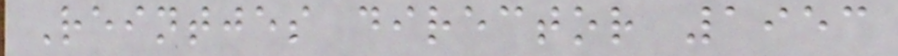Reintjes director 1953
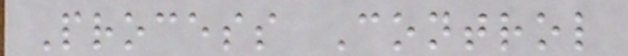Process Control
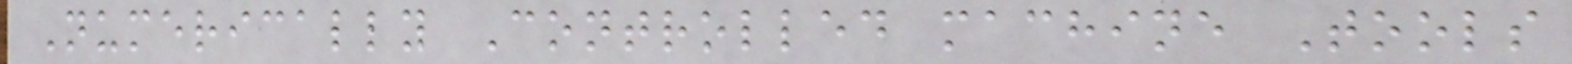Numerically Controlled machine Tools
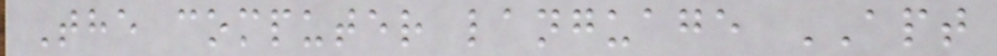The computer language APT
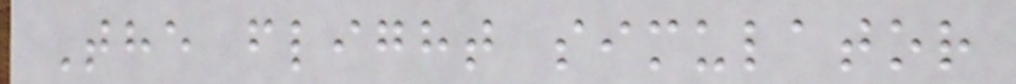The flight simulator
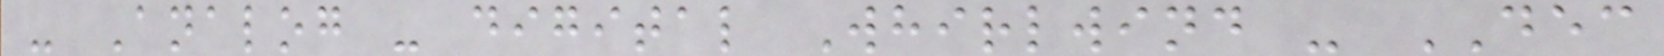- Analog - digital Whirlwind - DEC
